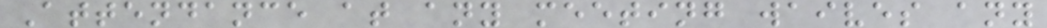Attendance at any meeting waives any
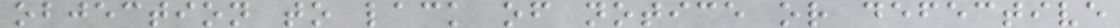objection to lack of notice or defective
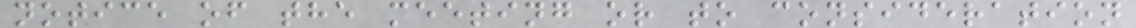notice of the meeting or to consideration
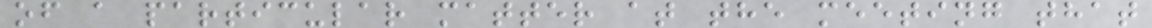of a particular matter at the meeting that
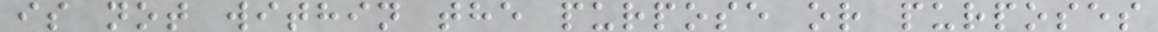is not within the purpose or purposes
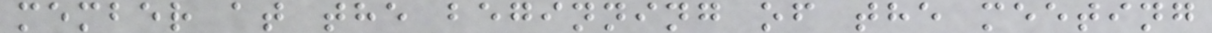member at the beginning of the meeting
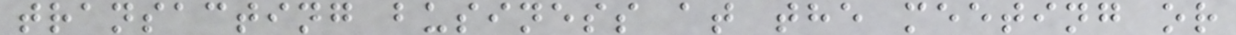transacting business at the meeting or
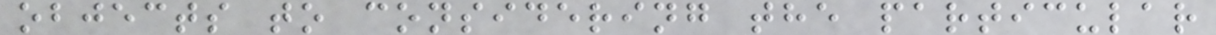objects to considering the particular
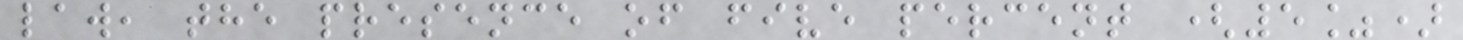law, the presence of five percent (5%)
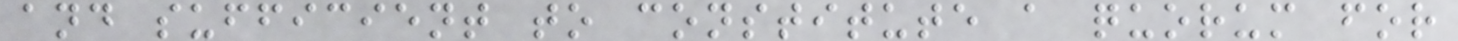and sufficient to constitute a quorum for
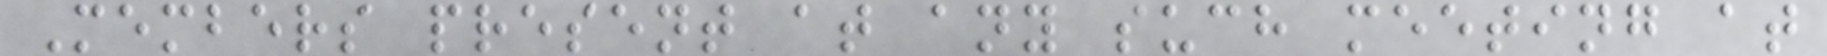Members present at any such meeting at
